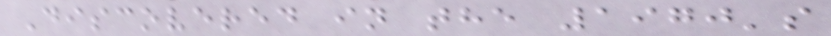Discovered in the 1970's
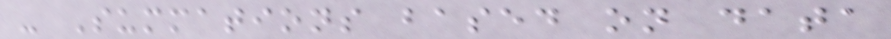- Summations based on data
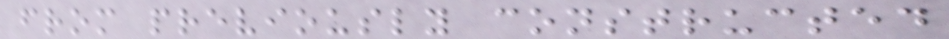from previously constructed
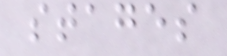stages
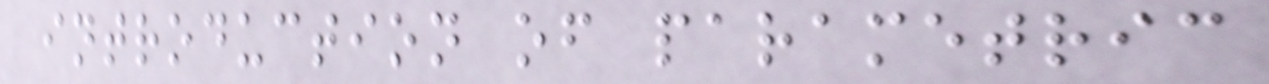introduction of parametric
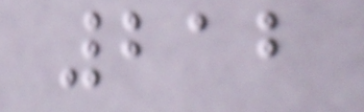212
